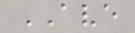AVE
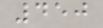450
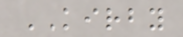KIRBY
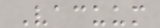Vacuum
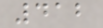412
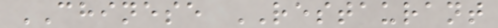CHINESE RESTAURANT
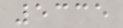5335
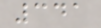341
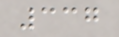337
